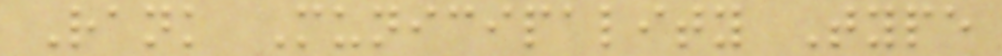Rank Municipality Type
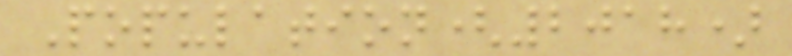Population(2018)
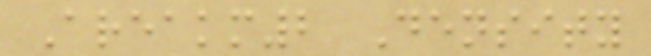Areakm2 Density
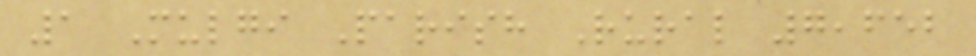1 Mulgi Parish Rural 7,652
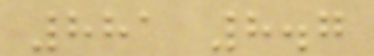881 8.7
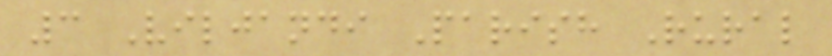3 Viljandi Parish Rural
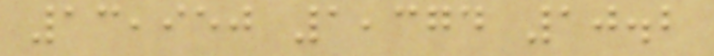13,950 1,374 10.2
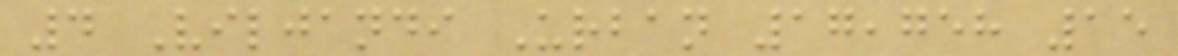4 Viljandi Urban 17,758 15
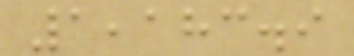1,183.9
